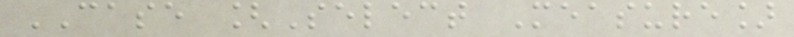CASE [Select Measure]
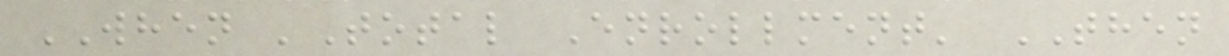WHEN 'Total Enrollment' THEN
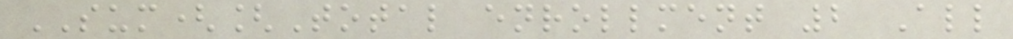SUM([Total enrollment 2 All
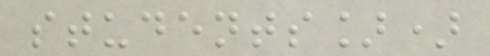students])
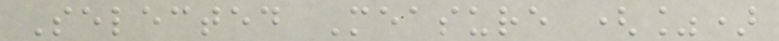Selected Measure (%)
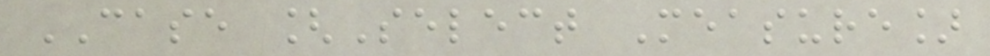CASE [Select Measure]
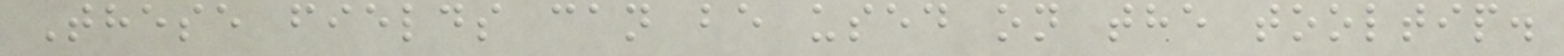These fields can be used on the tooltip.
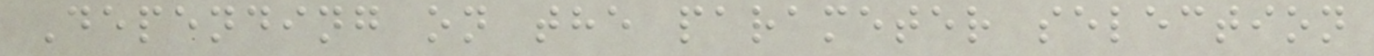Depending on the parameter selection
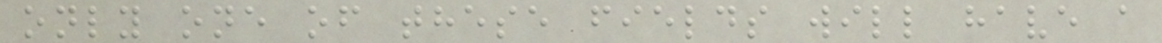only one of these fields will have a
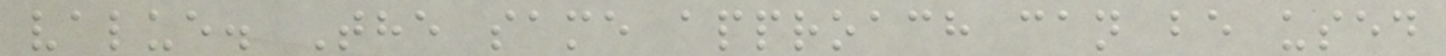value. The same approach can be used
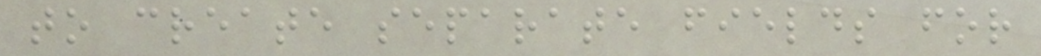to create separate fields for
